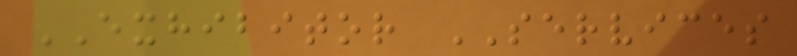EXHIBITOR SERVICES
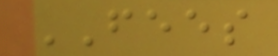FEES
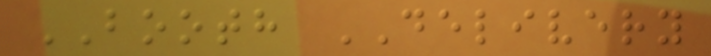BOOTH DELIVERY
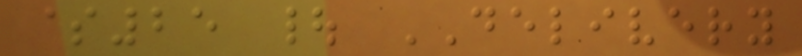$25 | DELIVERY
